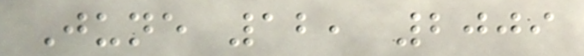June 12, 2009
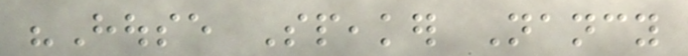"House Speaker Nancy
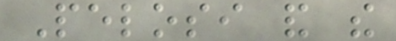Pelosi and the
